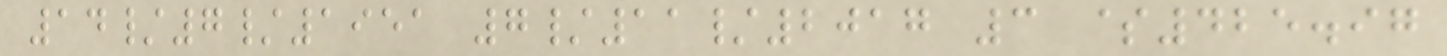14/7/1951 7/11/2017 3 $425.97
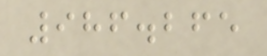986.265
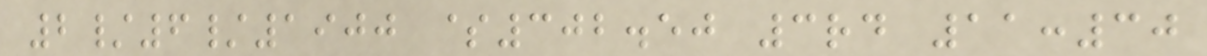2/6/1900 $302.50 3rd 11:30
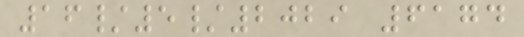16/5/2029 6174
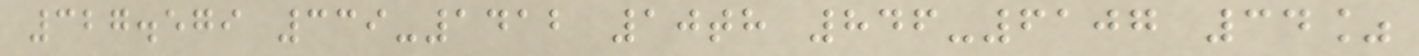327.579 339-1412 10th 846-6107 34%
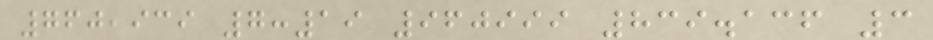760,939 7:19 960999 839.136 3
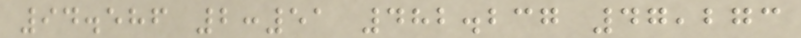94.586 2:51 482.237 47,273
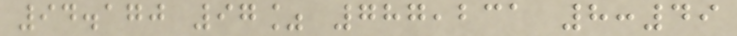94.170 97% 787,231 8:49
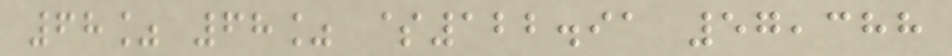68% 68% $122.91 57,388
